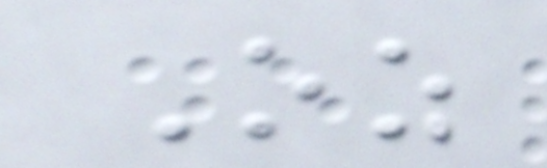Oz
